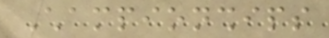Championships
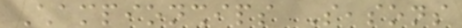Championships Seasons
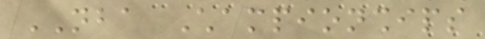NBA Championships
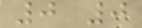0 0
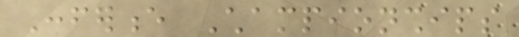Conference Championships
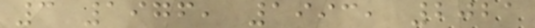3 1976, 1993, 2021
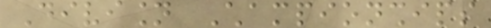Division Championships
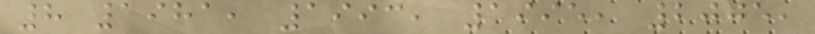8 1981, 1993, 1995, 2005,
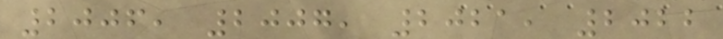2006, 2007, 2021, 2022
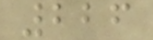226
